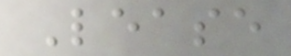Lease
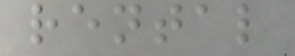rental
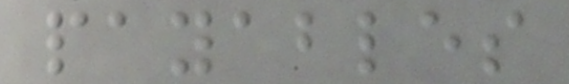payables
